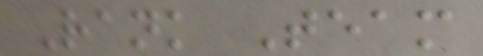Rank Team
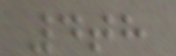4th
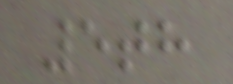5th
